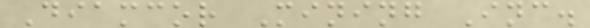Diamcor Mining Inc.
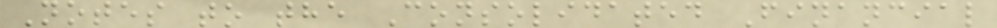Notes to the Consolidated Financial
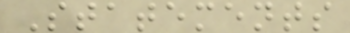Statements
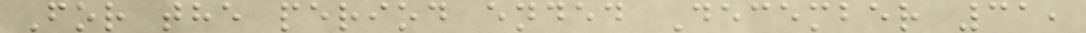For the period ended December 31,
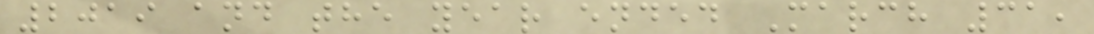2019 and the year ended March 31,
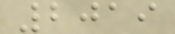2019
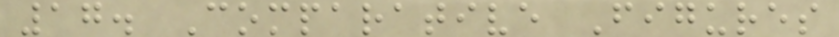17. Comparative Figures
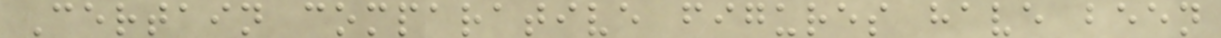Certain comparative figures have been
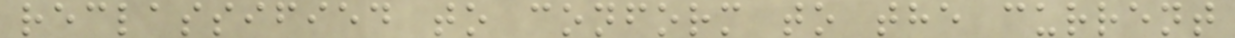reclassified to conform to the current
